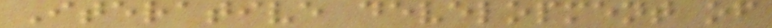Iterative development of
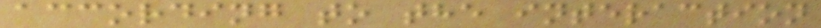according to the interaction
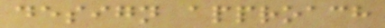design approach
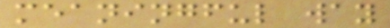meaningful way
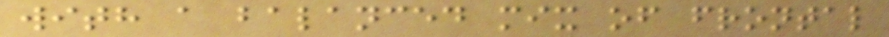with a balanced mix of frontal
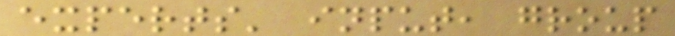experts' input, group
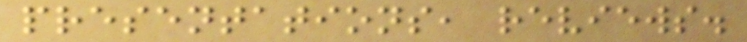presentations, reviews.
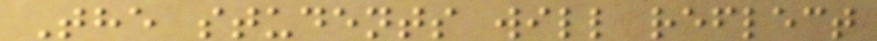The students will reflect
